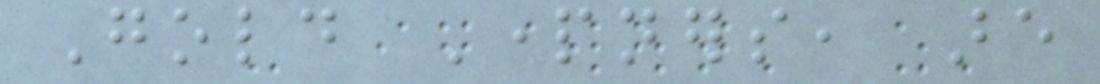Gold Partners, are
